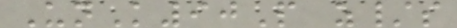UnK90P z/s
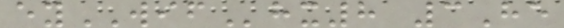eyWIFhx8 3He
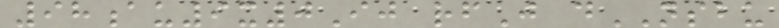98au9x0Ij rfJ dNSBU
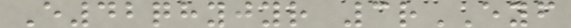E42qhyjyr 3rEYF
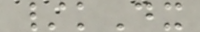/kDx
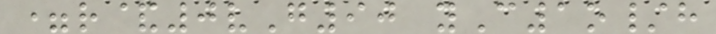=r&0vG90 yC1o/h
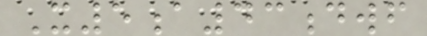X5a43dwf
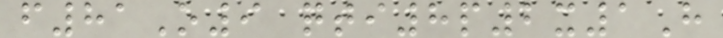f81O9 qti8p2x1H
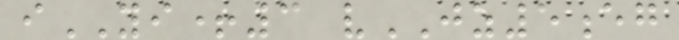iYI+3 vJZ5eg
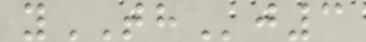yTHj3
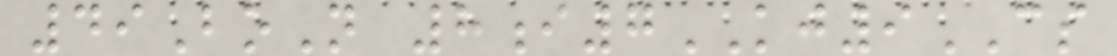49BoN 8i7KJ9CS
